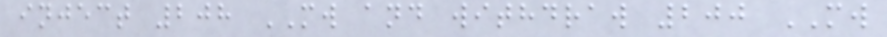inject 208 MW and withdraw 200 MW
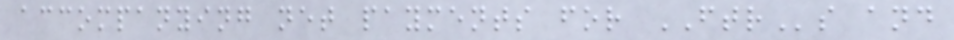accompanying net payments for FTRs and
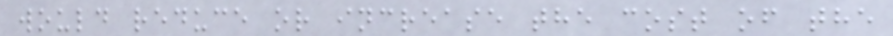would reduce or increase the cost of the
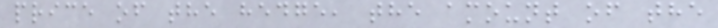price of the hedge, the amount of the
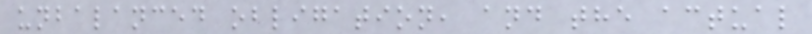unbalanced obligation, and the actual
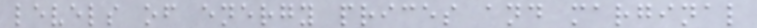levels of energy prices and marginal
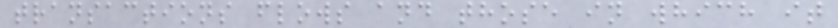transactions flows and those in which it
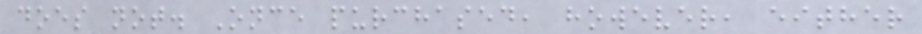does not. Once purchased, however, either
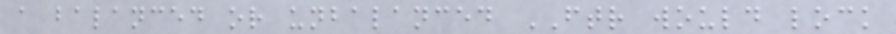a balanced or unbalanced FTR would lock
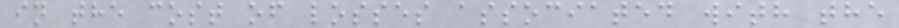in the cost of losses associated with the
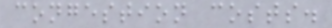congestion costs.
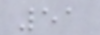51
